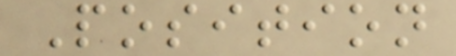Position
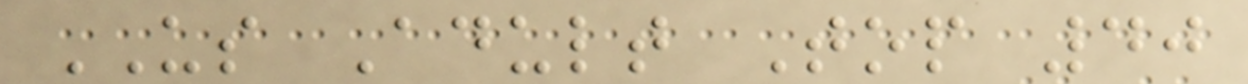US Adult Top 40
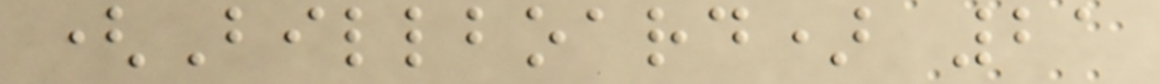(Billboard) 21
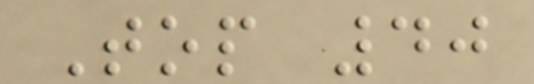Top 40
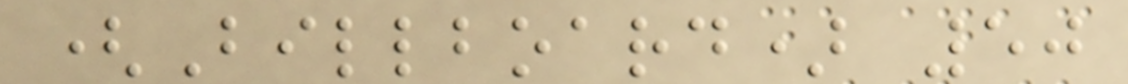(Billboard) 50
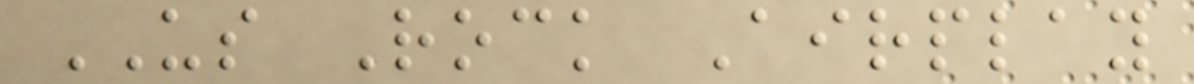US Rock Airplay
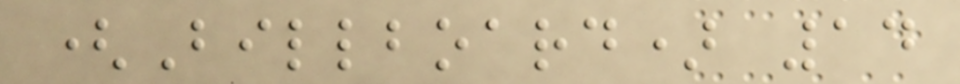(Billboard) 14
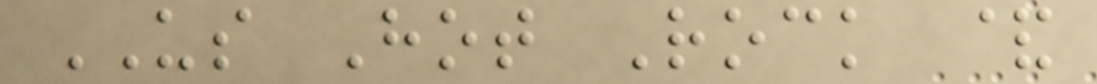US Hot Rock &
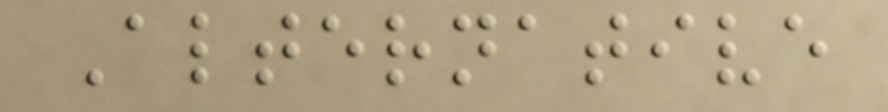Alternative
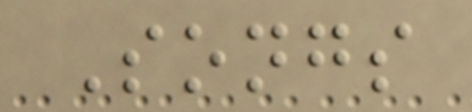Songs
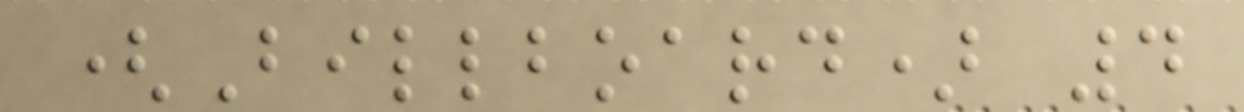(Billboard) 4
